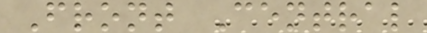Front Central
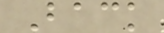Back
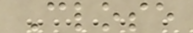Close
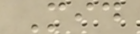Mid
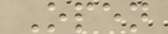Open
